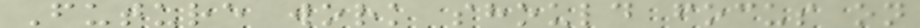Future work should focus on
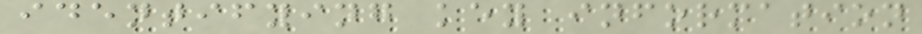identifying key information
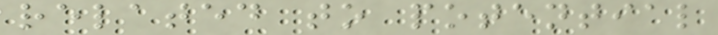related to potential
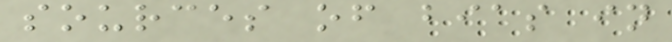sources of bias in
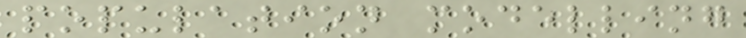population modelling
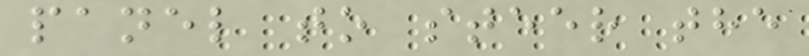panel to steer the
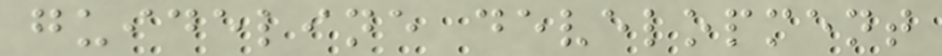guideline development
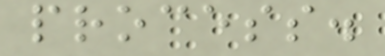process.
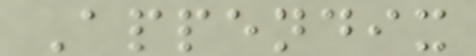Appendix
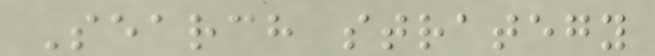Search strategy
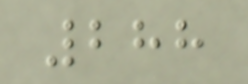288
